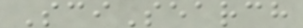SciSearch
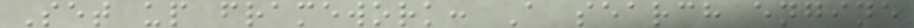Set up framework: A search engine
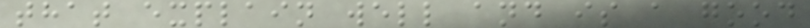that explain well and is a good
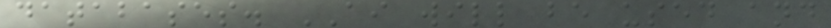databases. AI will be used and
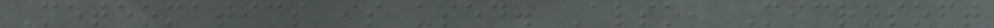Meteomatics is used. Also, Microsoft
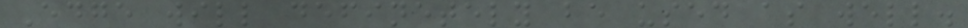Edge will definetely be used as well.
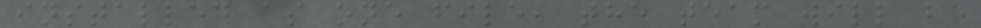installed as one file, the team will be
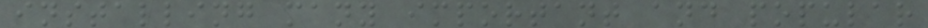installing many important and popular
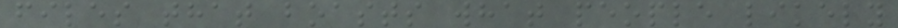files that boasts what people likely
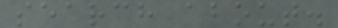search about.
